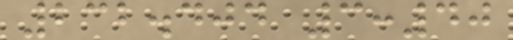232.404 3:40
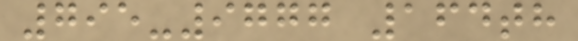795-9777 164th
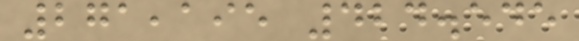271,195 424.545
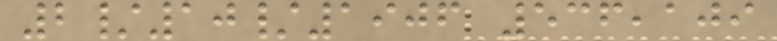2/10/1906 536,109
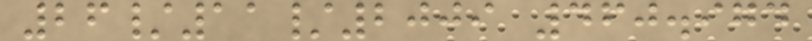26/11/2009 460.974
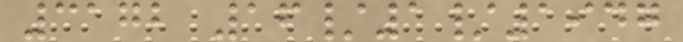3172 16/1/1947
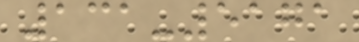131-5171
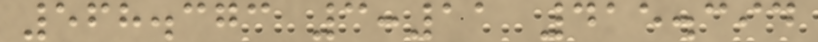568.373 3:11 415.394
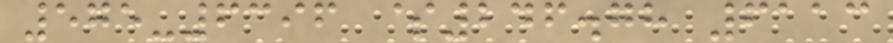575-6396 $246.78 6113
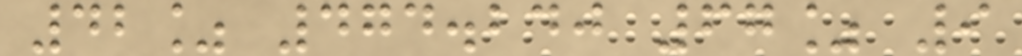42% 474.240 67% 9
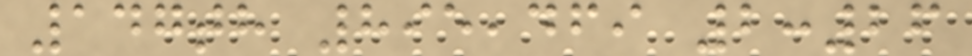147th 895,469 2:26
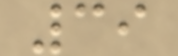39
